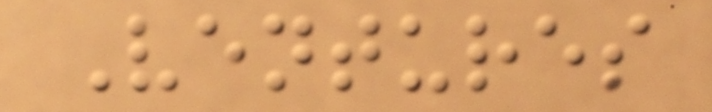Ventures
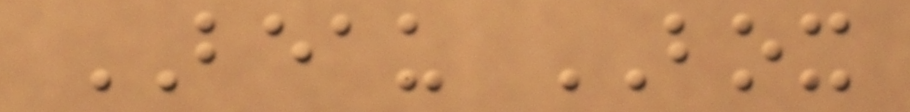BEAU BOX
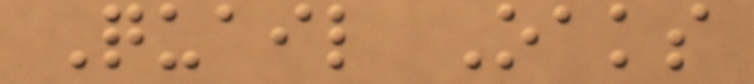Quail Oaks
